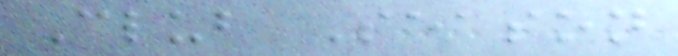Club Season
